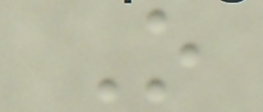O
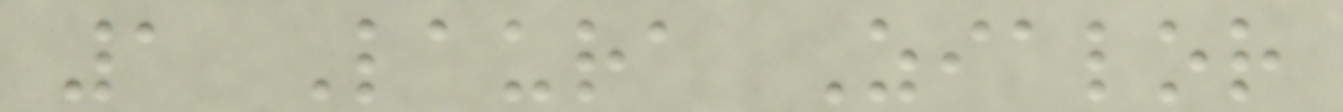1 Laura Zialor
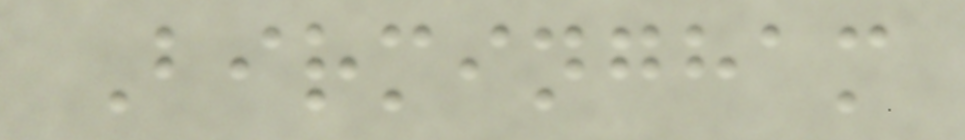Birmingham
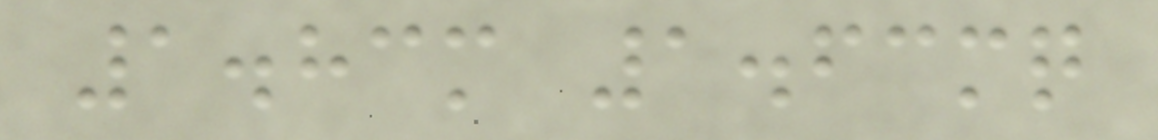1.83m 1.63mq
